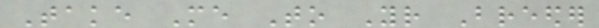Take Me To Your Breeder
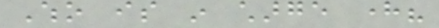Who is in charge here?
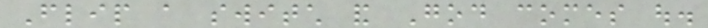Flip a switch and God comes out.
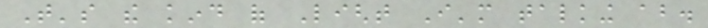That's the kind of Light I'm talking about.
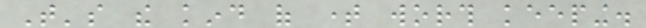That's the kind of time worth keeping.
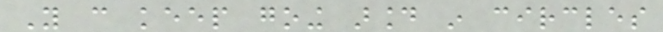You can keep going around in circles
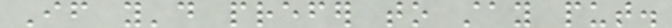If you'd prefer to stay put.
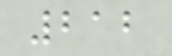212
